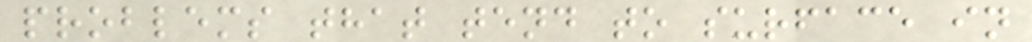problems that tend to surface in
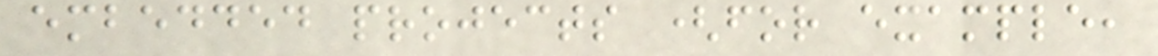embedded projects (for example,
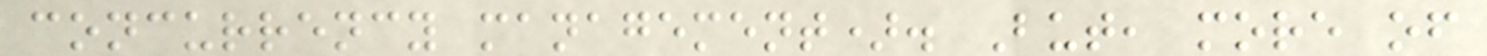concurrency management). But, more of
